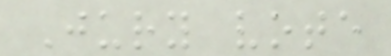Jury vote
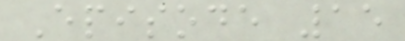Episode 15
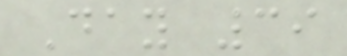Day 39
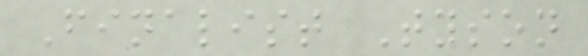Finalist Tyson
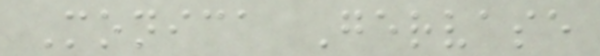Monica Gervase
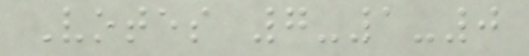Votes 7-1-0
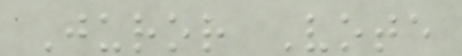Juror Vote
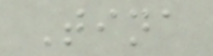Tina
